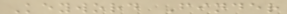Keyword Finder
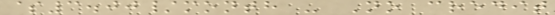$3.00/month - No credit
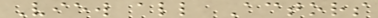View all Actors
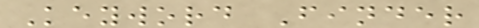Keyword Finder
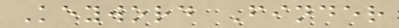Keyword Finder
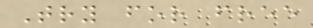Try for free
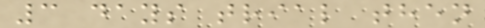3 days trial then
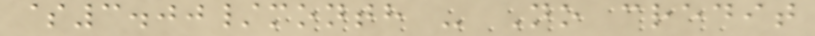$3.00/month - No credit
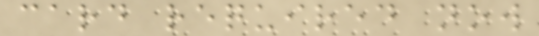card required now
